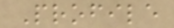Profile
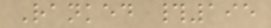Ranked #195
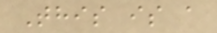This is a
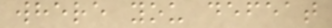where you defeat
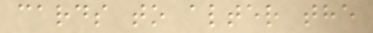cards to alter the
